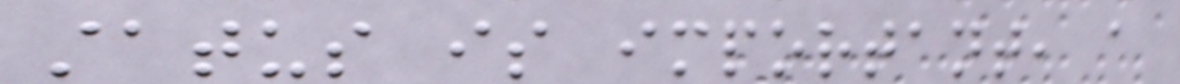status is important, a
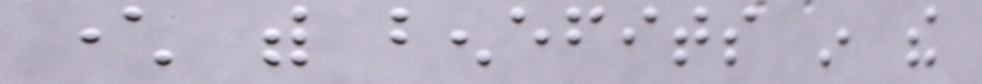character with benefits in the
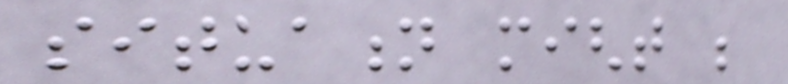situation might be
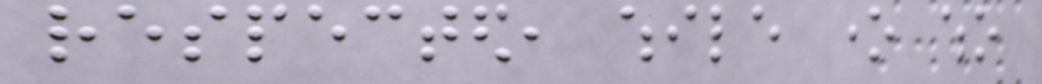respected, while one who
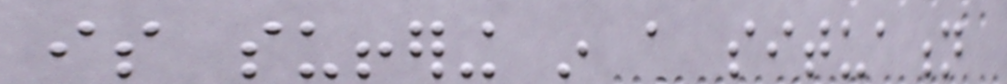is suffering in a situation
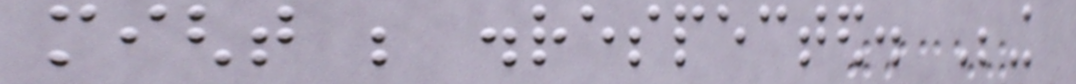might be disrespected. Being
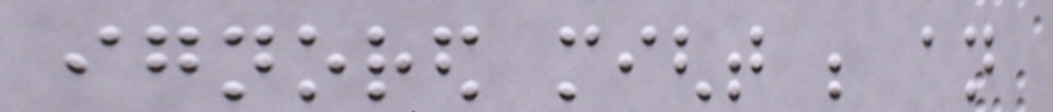ignored might be an
